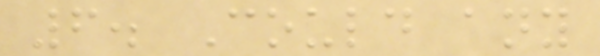6. Could any
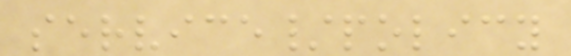service/policy
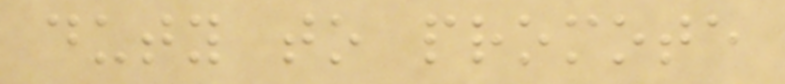duty to promote
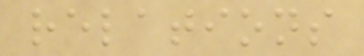relations
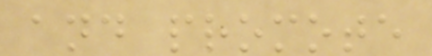and promote
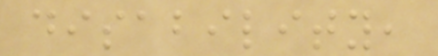disability,
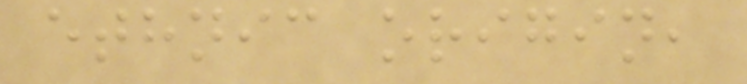ethnic origin,
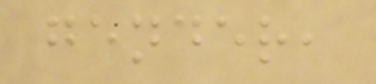gender,
